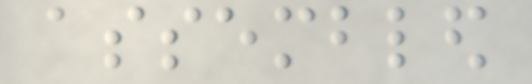assembled
